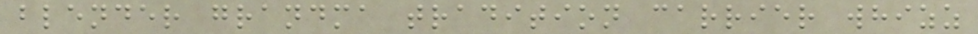blender grandma tradition carrier whizz
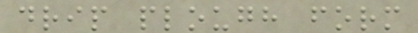drip plough form
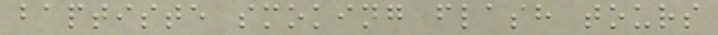baptiste smoking flash tours
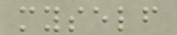myself
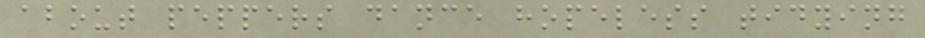about peppers dance hopeless tidying
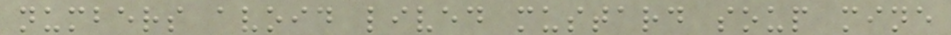numbers avoid lived mustard soup mine
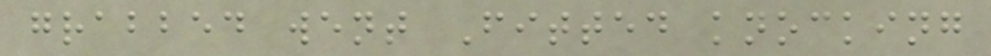grabbed went Fitted knocking
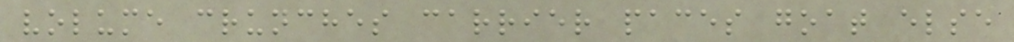volume crunches carrier paces goat else
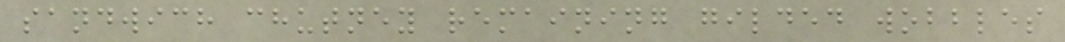sandwich chutney remaining gilded wobbles
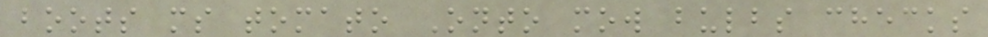boots ms tomato Onto mow bulbs checks
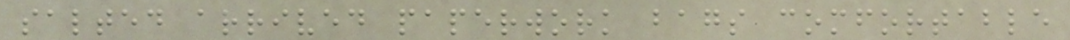salted arrived paperwork bags comfortable
